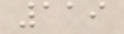119
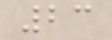23
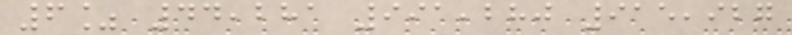6% 44,281 991,280 915,927
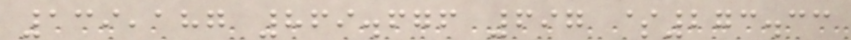139,187 869.676 697 $273.33
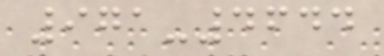971-4644
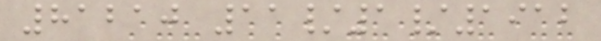81210 11/1/1912
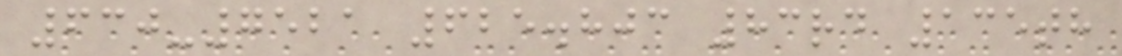630-7521 625.803 83rd 135th
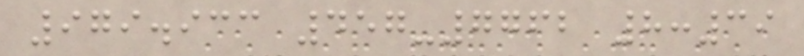979.933 457-7762 8:39
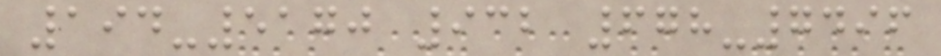194-5170 932 678-7496
